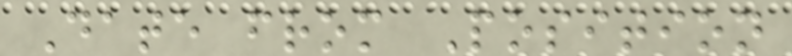Date from Position
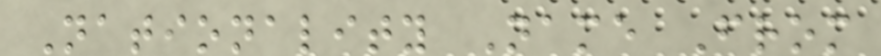Nationality Name From
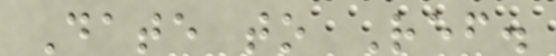Date to Ref.
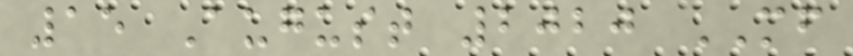15 August 2020 MF
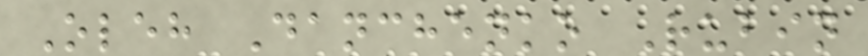Oleh Danchenko Rubin
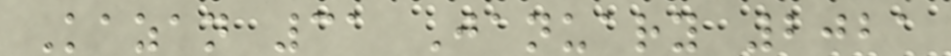Kazan 31 January 2021
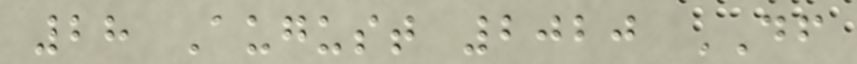28 August 2020 DF
